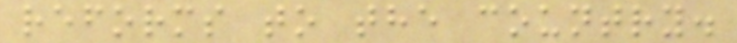reforms to the country.
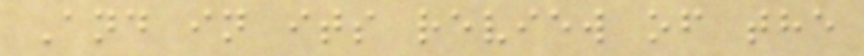And in its review of the
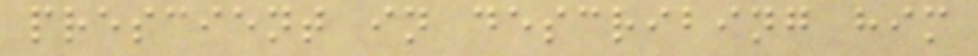prescient in describing him
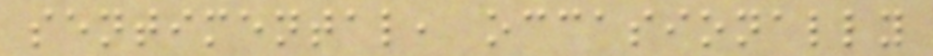sentimental, occasionally
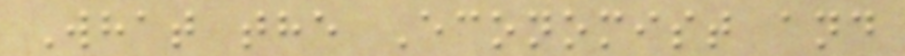What the Economist and
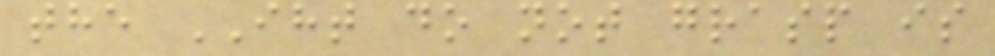the IHT do not grasp is
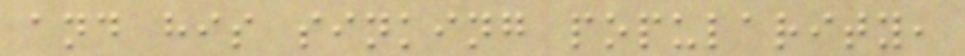and his sinking popularity,
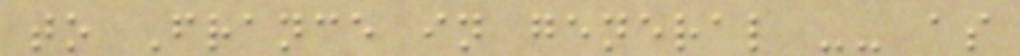to France in general -- as
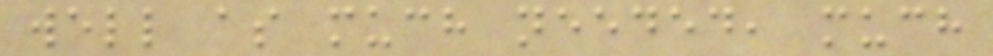well as much needed, much
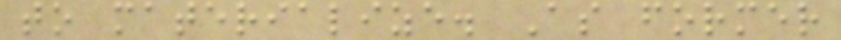to materialize. As former
